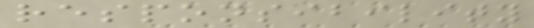responsibility
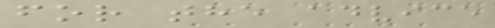for the advice
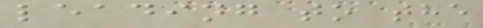leading to the
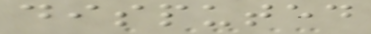disputed
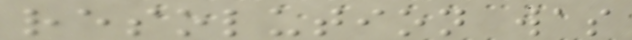resolution was
